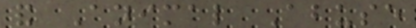and Animal Abuse
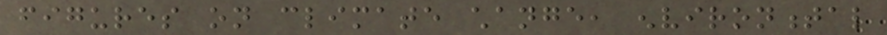figures on climate change, environmental
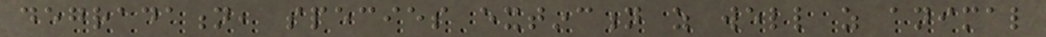degradation, species extinction as well as animal
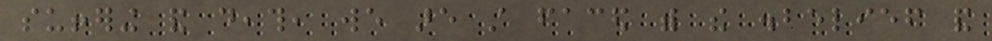suffering and death, we are still faced with the disbelief and
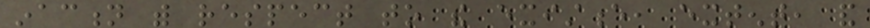inaction with respect to the existence, extent, and
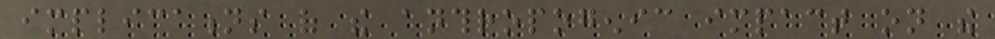implications of the anthropogenic impact on the
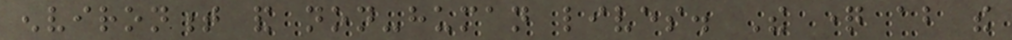environment and non-human lives. The question about the
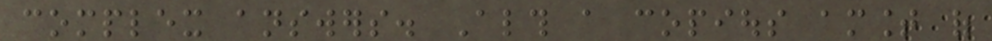complex answers. Although a copious amount of
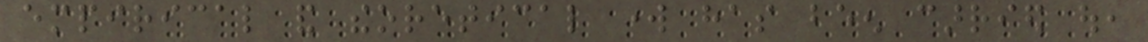empirical and theoretical work has been carried out,
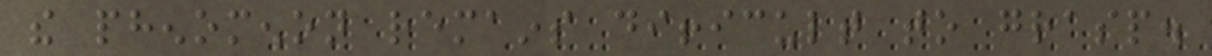the phenomenon remains difficult to grasp.
